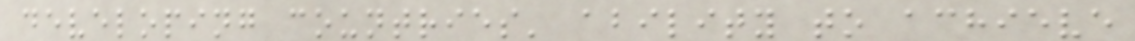developing countries' ability to achieve
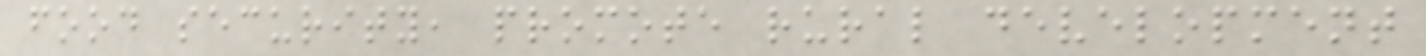food security, promote rural development
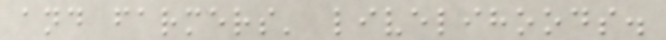and farmers' livelihoods.
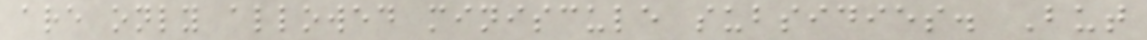are only allowed miniscule subsidies. But
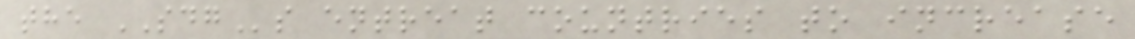the SDGs entreat countries to increase
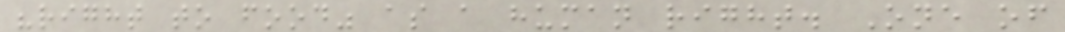"right to food" as a human right. One of
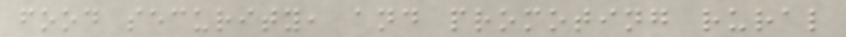food security, and promoting rural
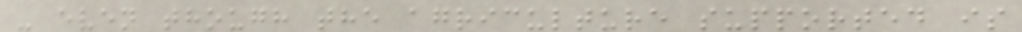- even though the agriculture supported is
